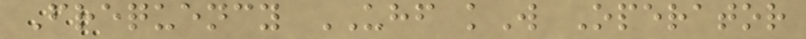Frequency UHF kW Operator
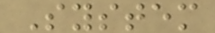System
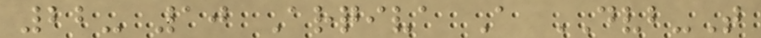22- 10 Arqiva A DVB-T
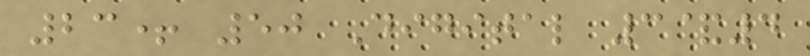23+ 50 Digital 3&4
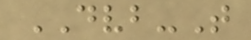DVB-T
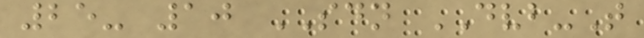25- 10 SDN DVB-T
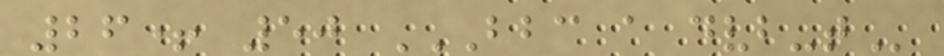26+ 50 BBC A DVB-T
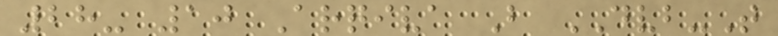28- 10 Arqiva B DVB-T
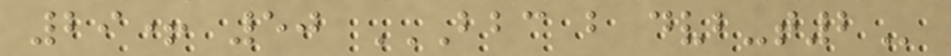29+ 50 BBC B DVB-T2
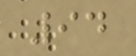94
